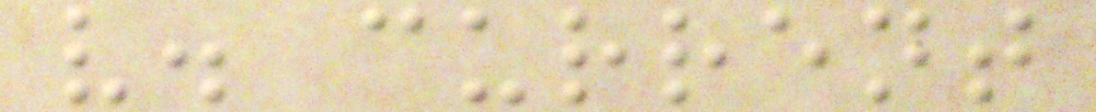v. current
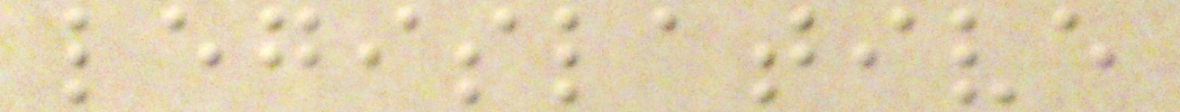legislative
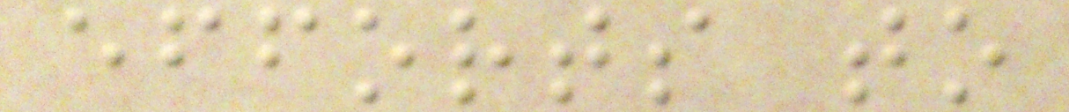efforts to
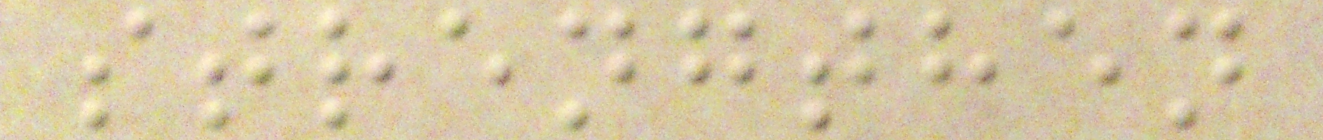strengthen
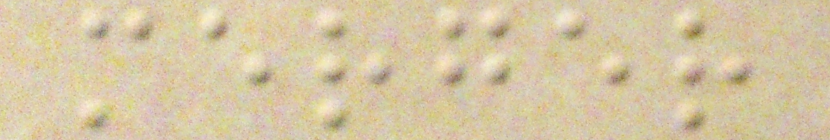merger
